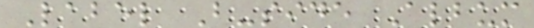Label B-side Album
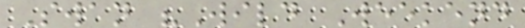Swan "Wild Weekend
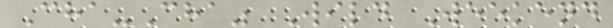Cha-Cha" Wild Weekend
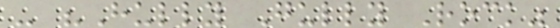- "Hully Gully Rock"
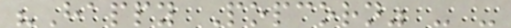"Happy Popcorn" - -
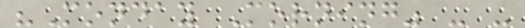"Monday Morning" - -
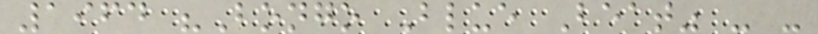1964 "Bongo Blue Beat" - -
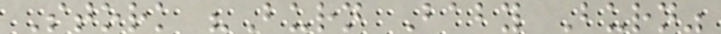Stork "Burn Baby Burn"
